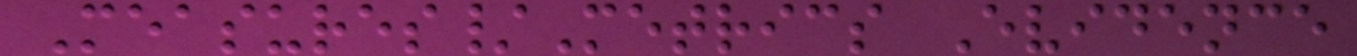Measures/Metrics Evidence
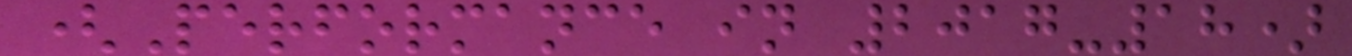(Performance in 2017-18)
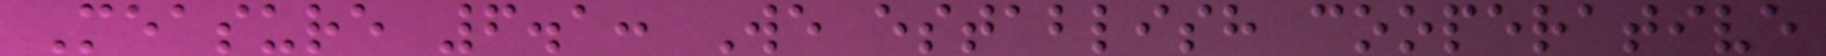Measure 6.1: We establish cooperative
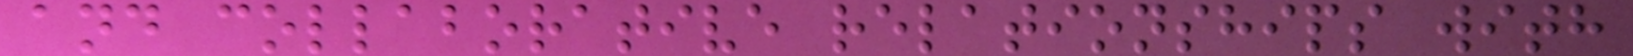and collaborative relationships with
